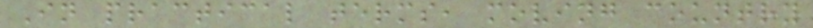In practical terms, moving country
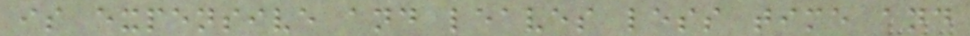is expensive and leaves less time and
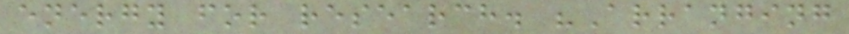energy for research. "Arranging
